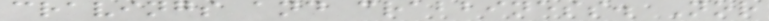cravings and crabbiness. Nor
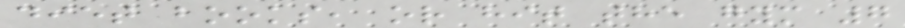diet books, or hit the gym 7
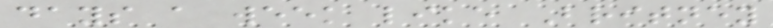days a week like Britney
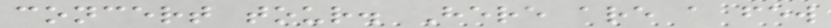concert tour. Here are a few
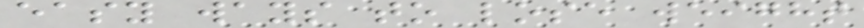easy ways to lose weight
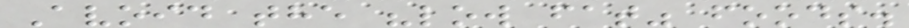Avoid the "low fat" foods.
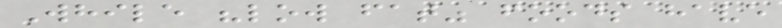While "low fat" foods have
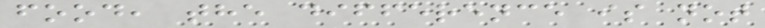food, the difference is not
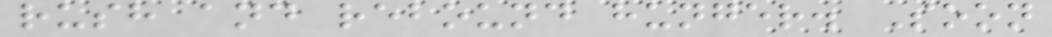rush and rebound hunger. Soon
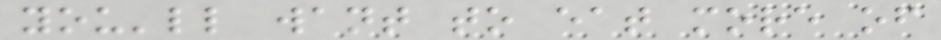you'll want to eat more of
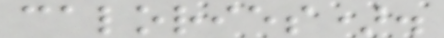calories).
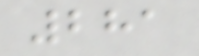281
